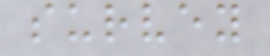survey
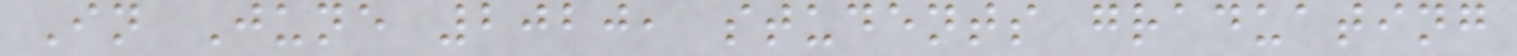In June 2020, students graduating
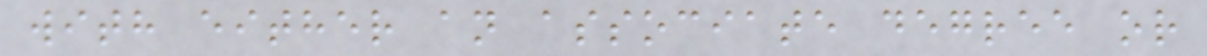with either an associate degree or
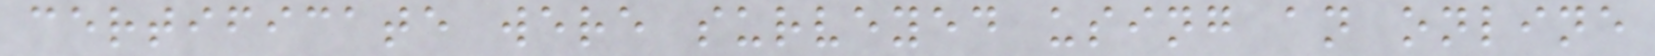certificate were surveyed using an online
